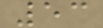53
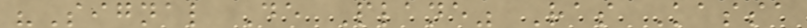"Signal De Plane" Ras Kassa
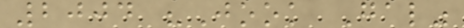2004 "Jook Gal"
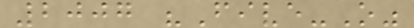2007 "Five-O"
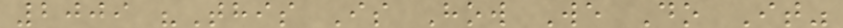2009 "This Is How We Do It"
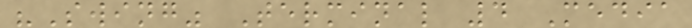"Swing" Terminal 4 Media
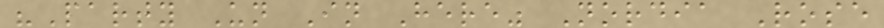"Party Un In Here" Nordia Rose
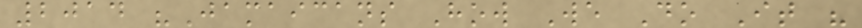2014 "Jamaicans How We Do It "
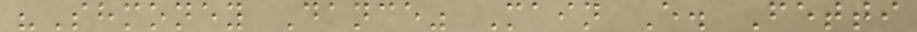"Shmoney Dance" Main E. Fetti
